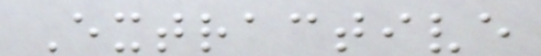Extractive
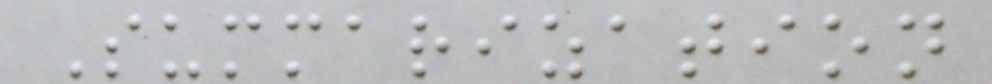Summarization
